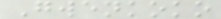Gwenkoko
